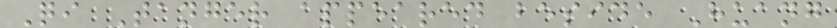Qi Tanger appeared beside Huang
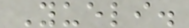Yueli.
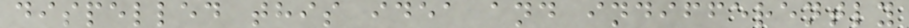dispelled this idea and indifferently
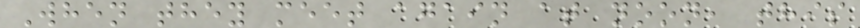When they meet again at noon, this
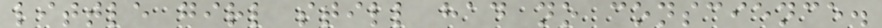little girl still had no conscience.
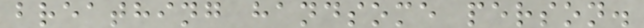breathing handsome person.
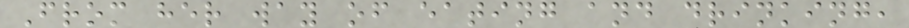From her way of eating and drinking,
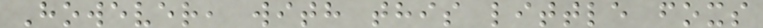However, with this little foxs
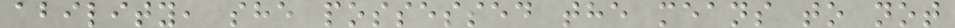ability, she possessed the means to not
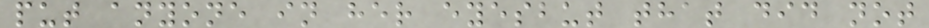put anyone in her eyesbut that did not
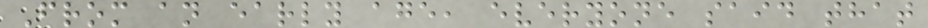From an early age, everyone said that
